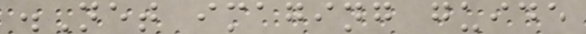.Net imaging guide
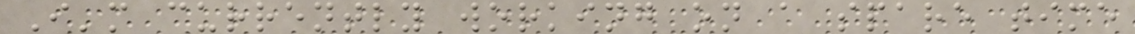I'm currently working on a spare time
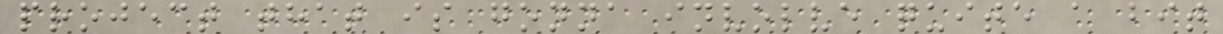project that is gonna involve quite a bit
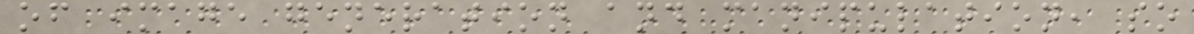of image generation and manipulation, so
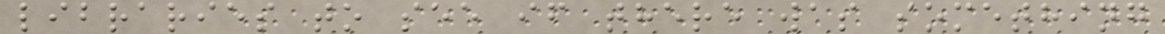libraries to see if there was something
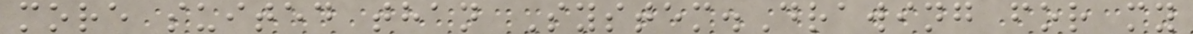more suited than System.Drawing for my
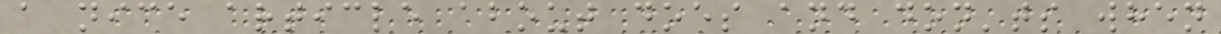a nice article about does and don'ts when
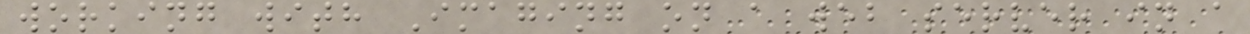working with Imaging on a web server in a
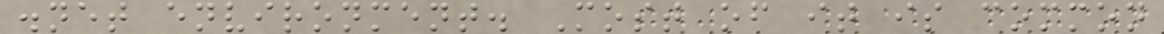.net environment. Most of it is common
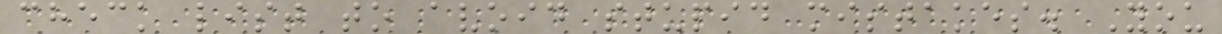check list to avoid stupid mistakes. You
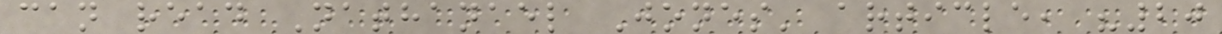can read Nathanael Jones' article, "20
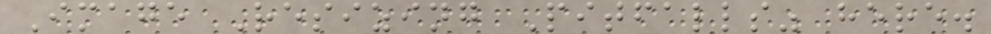Image Resizing Pitfalls" here.
